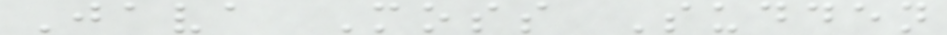Java Moss Sudden
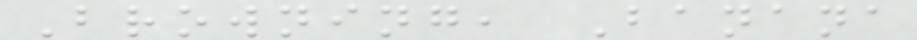Browning, Banana
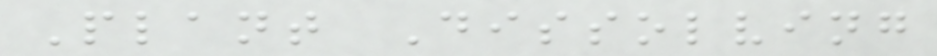Plant Dissolving
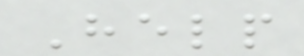Help
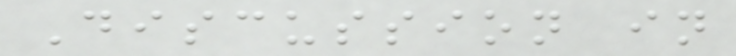Discussion in
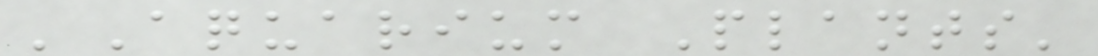'Aquarium Plants'
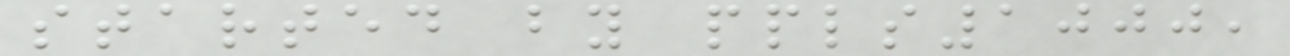started by ppls1000,
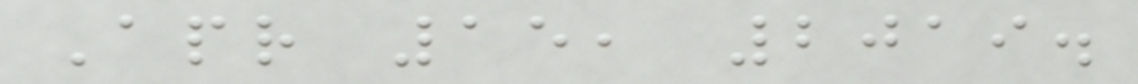Apr 15, 2019.
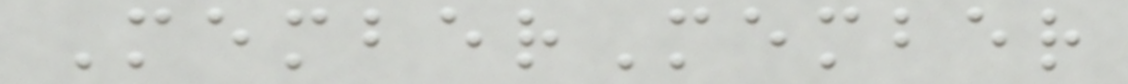MemberMember
